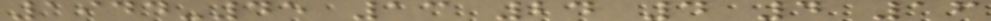1944-45 13 24 4 4 16
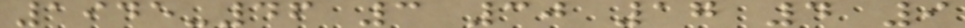1945-46 3 30 17 4 9
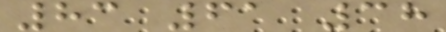83 61 38
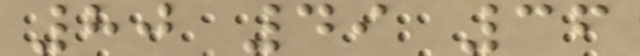80 49 36
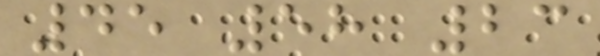45 58 23
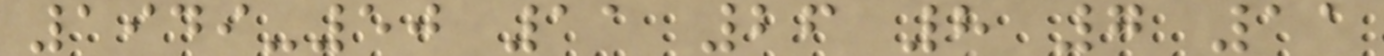1949-50 11 26 8 7 11
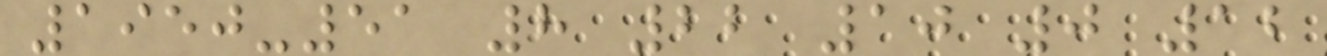1950-51 8 22 10 0 12
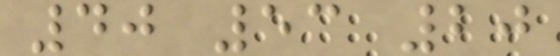40 53 20
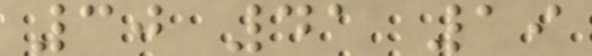30 41 19
